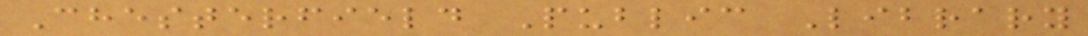Chesterfield Public Library
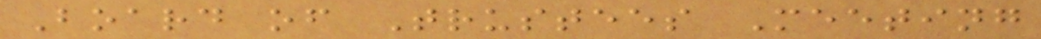Board of Trustees Meeting
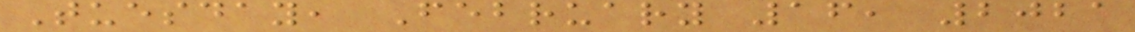Tuesday, February 16, 2021
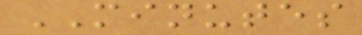MINUTES
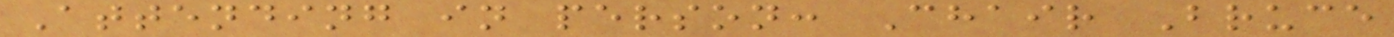Attending in person: Chair Bruce
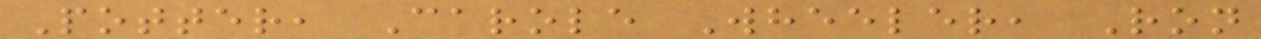Potter, Carole Wheeler, Ron
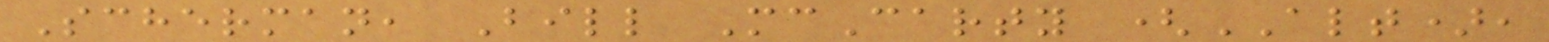Scherman, Bill McCarty (ALT),
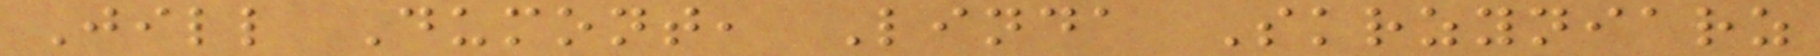Jill Dumont, Linda Skrzyniarz
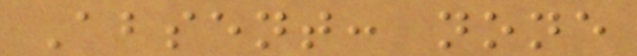Absent: none
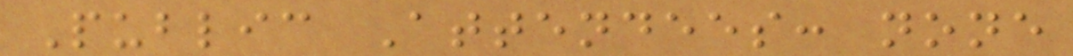Public Attendees: none
